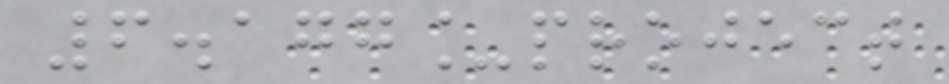6.177_project
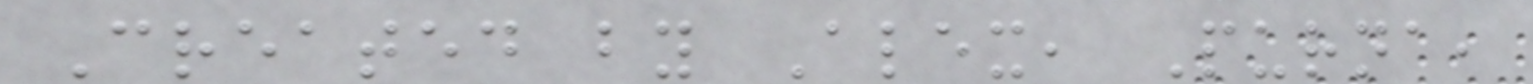Created by Alex, Purna,
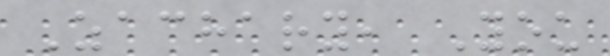Zachary, You
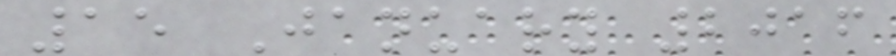15 January 2016
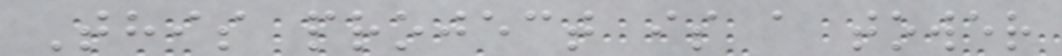This project is a tower
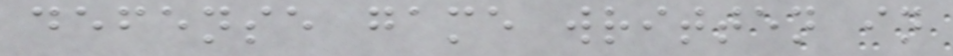defense game written in
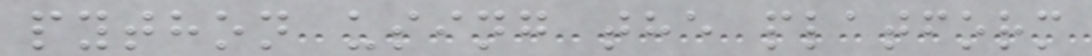python using the platform
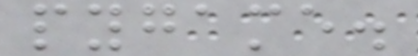pygame.
